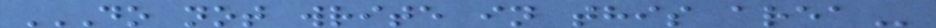DO NOT WRITE IN THIS AREA
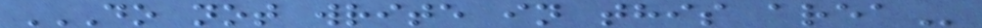DO NOT WRITE IN THIS AREA
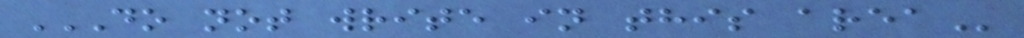DO NOT WRITE IN THIS AREA
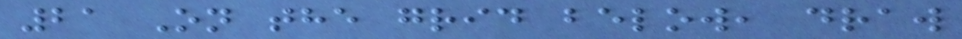21 On the grid below, draw
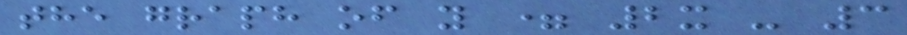the graph of y = 2x - 3
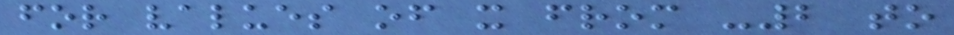for values of x from -2 to
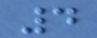4
